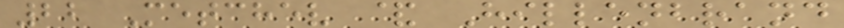22 Metchev & Hillenbrand
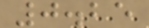0.25
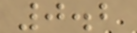0.2
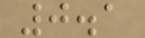0.1
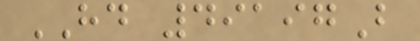HD 49197B
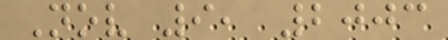Nov 9, 2003
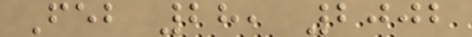Feb 28, 2002
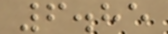6.85
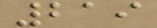219
